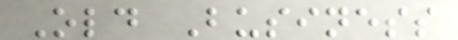Old Business
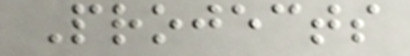Projects
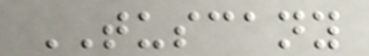TUSCANY
